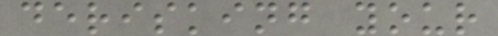derisking your
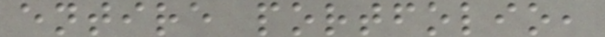entire portfolio,
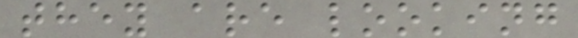they are looking
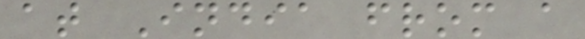at India from a
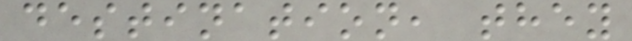destination, they
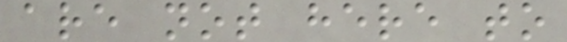are not here to
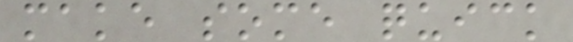make some quick
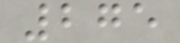275
